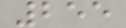255
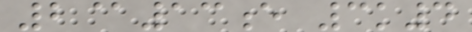2@13e 3k4
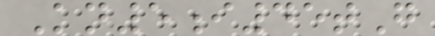Kn5i45tG
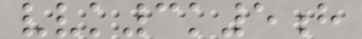vvk3k5h
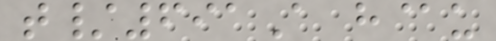t/691A h@u
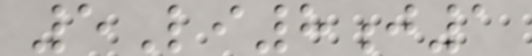5Li8j1
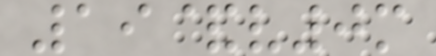19&v0m
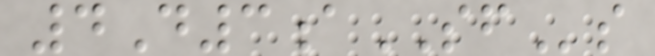4D3aSFs
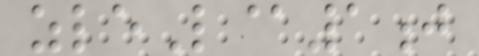zleL@1j
